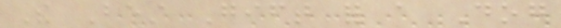The Best Gift for a Dog
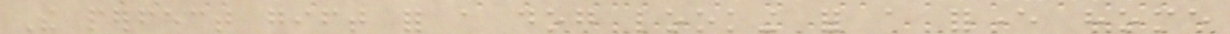The perfect gift for a dog looking for a forever home
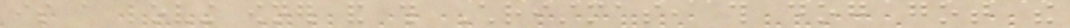is a loving owner and this Christmas, this dog got the
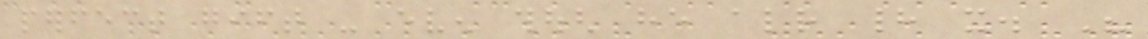perfect gift - even though he already had it. His
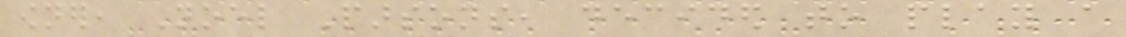owner, Noel Parsons, decided to play a
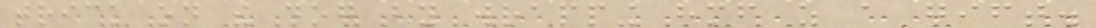trick on the dog by wrapping himself as a gift.
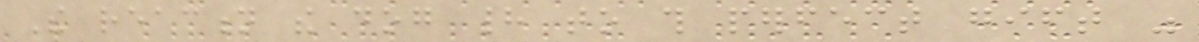The reaction the dog had to this perfect gift was
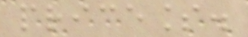priceless.
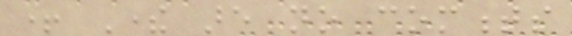+ There are no comments
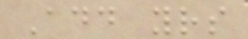Add yours
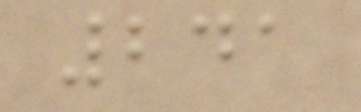241
